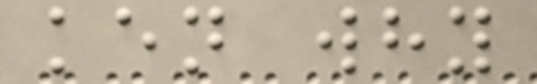ken why
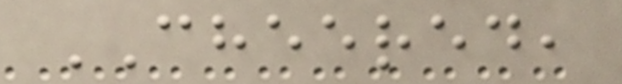CHEERED,
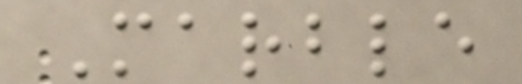Marble
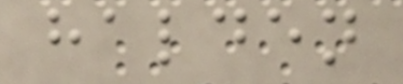halden
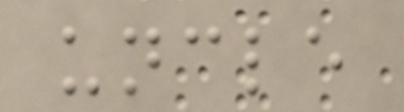uncle
